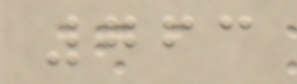763
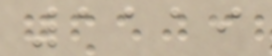1119
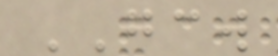GCW
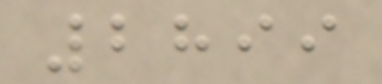2899
